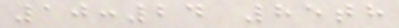10:24 85th
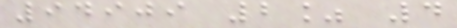94909 2% 4
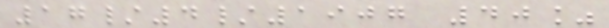17/4/1907 40%
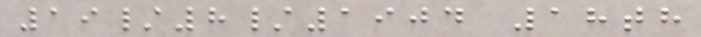19/8/1904 18th
